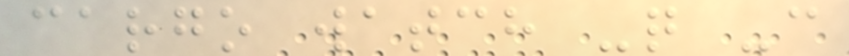cargo watch -q -c
